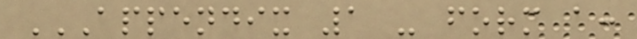APPENDIX 1 - FORM A:
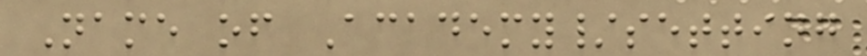Name of Academy/setting
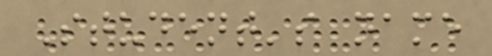Student's name
